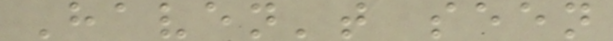Haven't seen
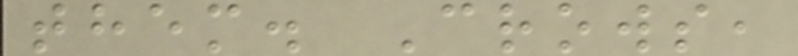them. Crows,
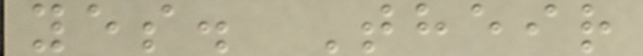yes. Their
